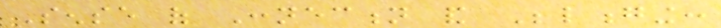Sense of Connection and Belonging:
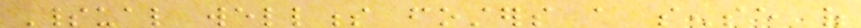Spiritual wellness fosters a sense of
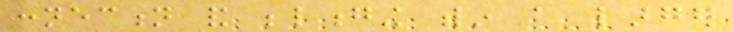connection and belonging within a larger
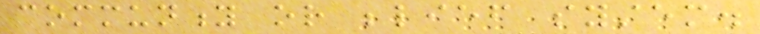community or belief system.
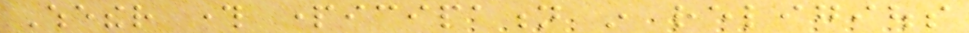Whether through participation in religious
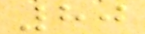80
